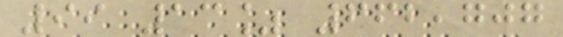99 13% 662,707
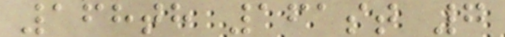168th 161st 7
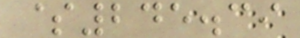$245.39
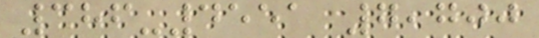386-4551 7,700
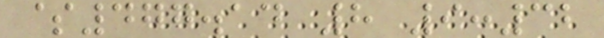$477.14 8 9:32
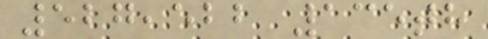527,522 135th
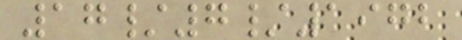17/7/1972
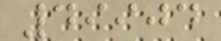49904
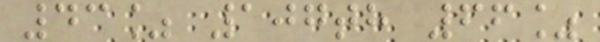43% 107th 66%
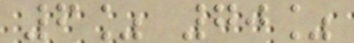6% 70%
